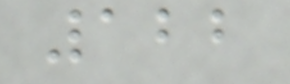122
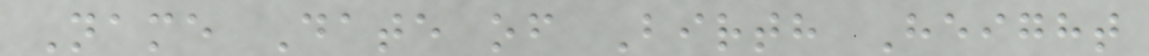Name Date of Birth Height
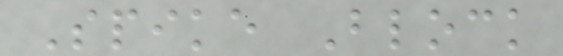Spike Block
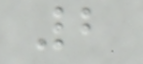2
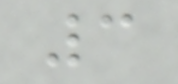3
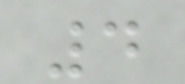4
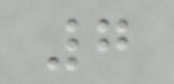7
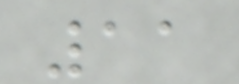11
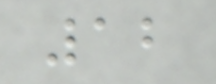12
